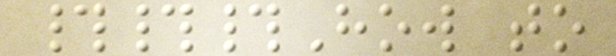###How to
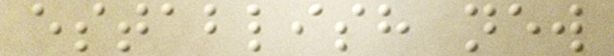establish new
